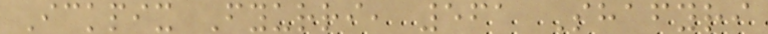Ickpix Fyurri, 561 Shafyri
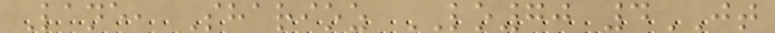Lane, Sharioz LO70 4JT
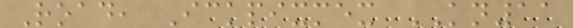Road, Ickpixmex KN11
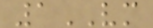1VM
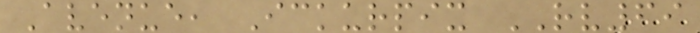Avenue, Ickurpix RV69
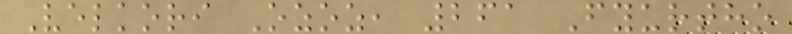Velkori Ozoz, 261 Fyurtho
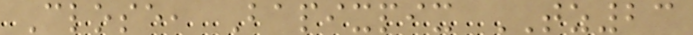Close, Bapixpix TZ23
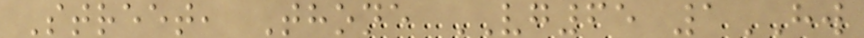Street, Thone VG65 1HW
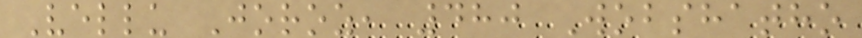Vellu Joroz, 480 Wobshatho
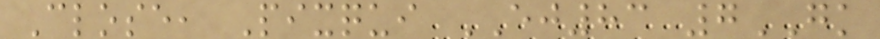Close, Pixqui EJ83 7GK
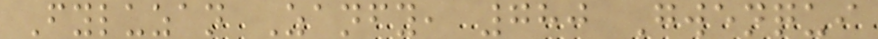Fyluzan Zanfy, 780 Gwenqui
